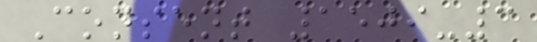Consent 1509-3
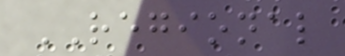REGIONAL
